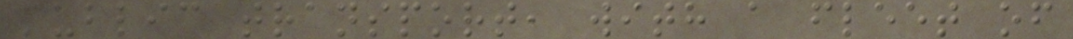public transport, with a fleet of
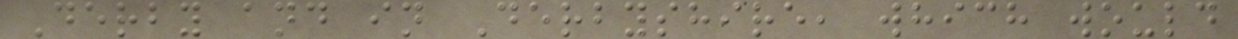Derby and in Derbyshire, which would
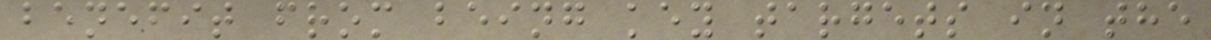benefit from being key targets in the
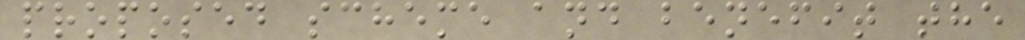proposed scheme and benefit the
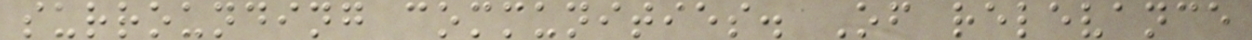surrounding communities. Of relevance
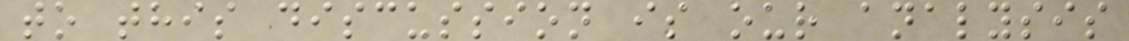to this discussion is our analysis
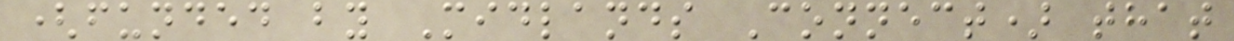(funded by Midlands Connect) that
